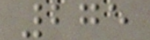275
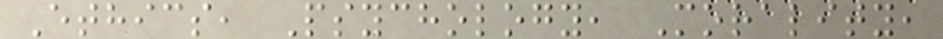Ethics, Psychology, Morality,
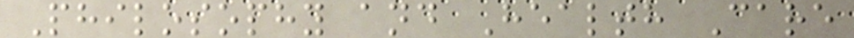Philosophy and Health Care
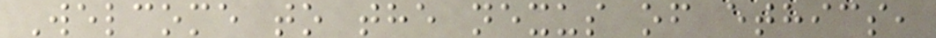Welcome to the nexus of ethics,
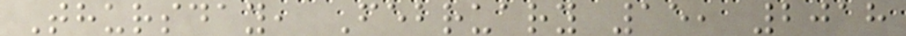Thursday, February 15, 2018
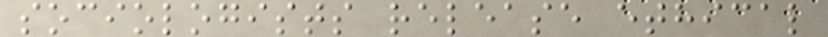sociologists release ethical
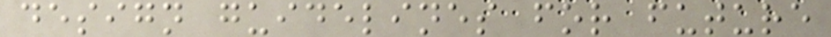design guidelines for future
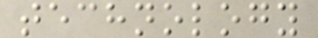technology
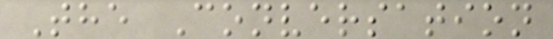The Conversation
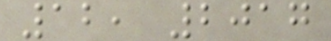12, 2017
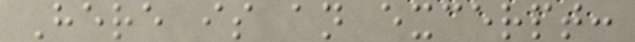Here is an excerpt:
